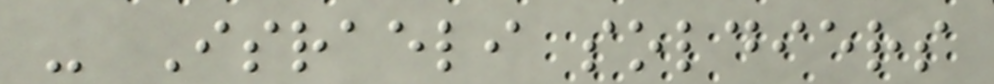- Israeli soldiers
